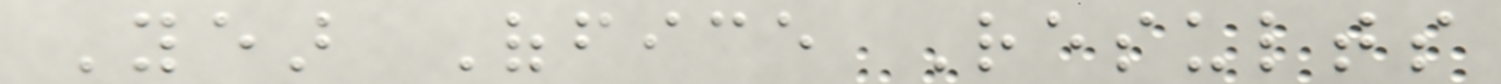Year Office Results
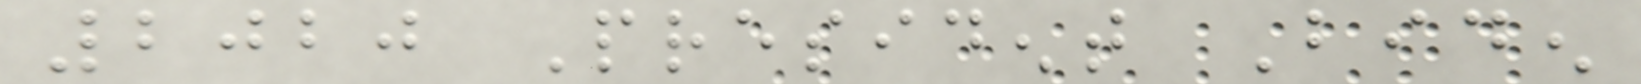2020 President Biden
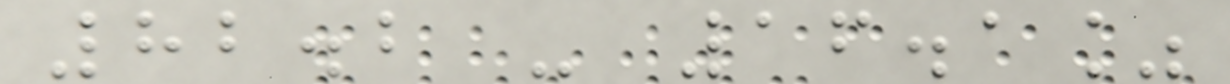82.2 - 16.1%
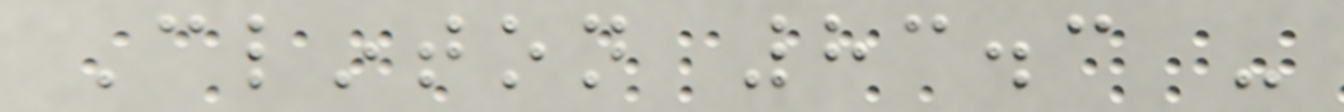Clinton 83.3 -
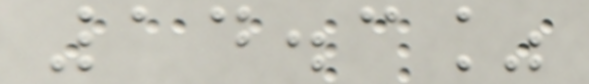14.3%
